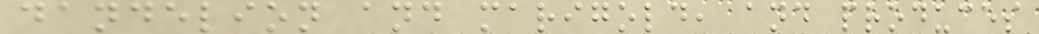dandelion and marigold, and produces
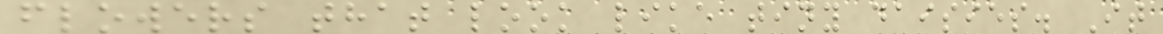flowers that look like tiny daisies. It
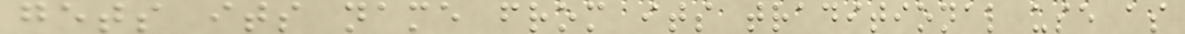gets its name from its traditional use as
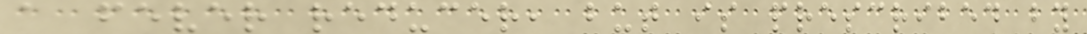a fever reducer, but is prescribed by
